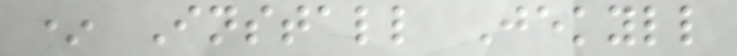* Install Jekyll
